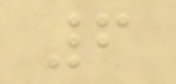6
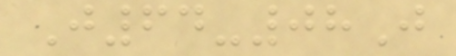J64-08J
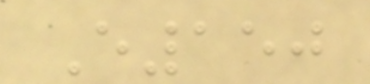E150
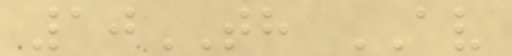10TH AV
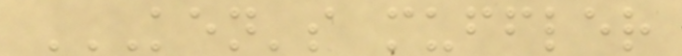KEN'S MUFFLER
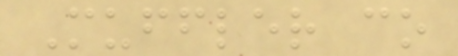Muffler co
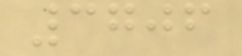3706
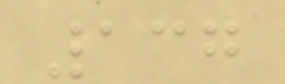137
